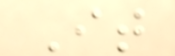It
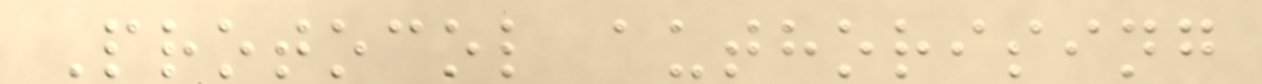Protocol authorising
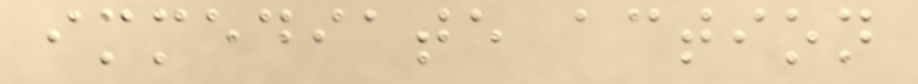immediate action
